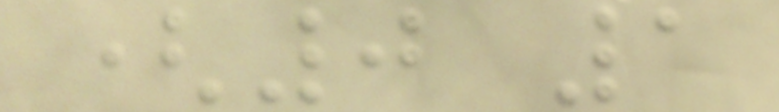(0 1
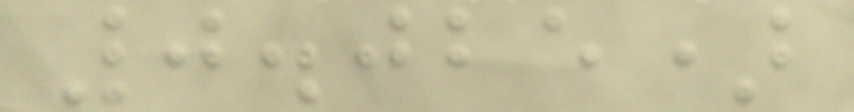0.025)
